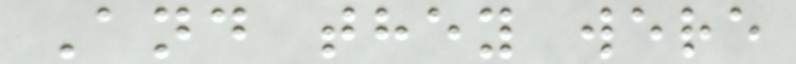And they were
